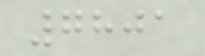7801
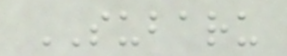SUBARU
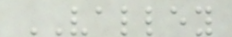VALLEY
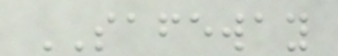SAFEWAY
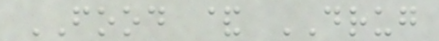FOOD & DRUG
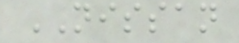NISSAN
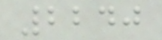2240
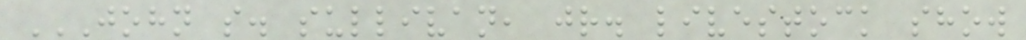JOHN S. SULLIVAN, JR. LIVESTOCK SHOW
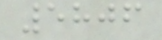5806
